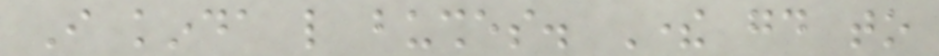I kinda like bushes. There good to
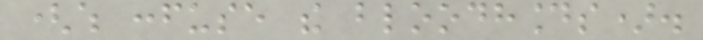(which confuse the bloodhounds).
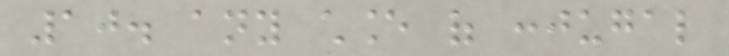10. any chance of conjugal
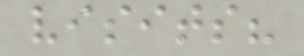visits?
